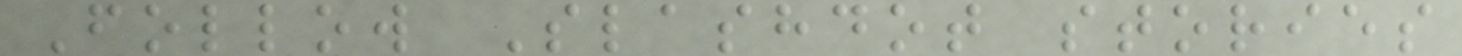Follow Slashdot stories
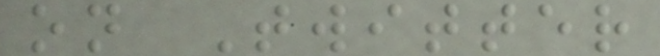on Twitter
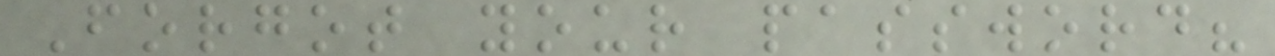Forgot your password?
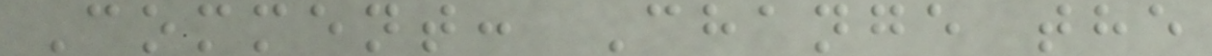Comment: Change the
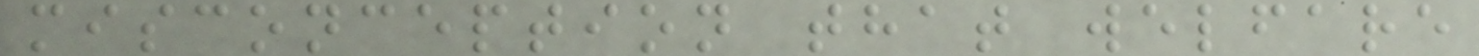misconception that welfare
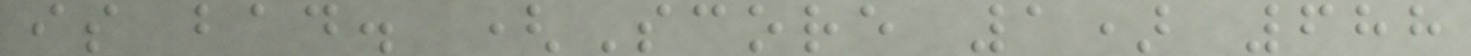is bad. (Score 1) 688
